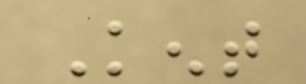Kent
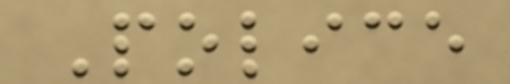Police
